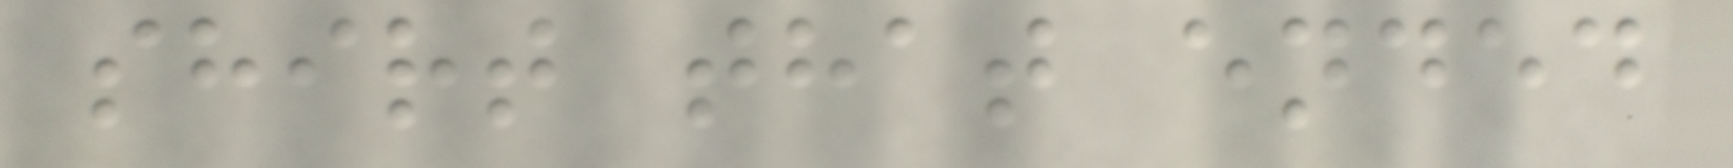shirt that ended
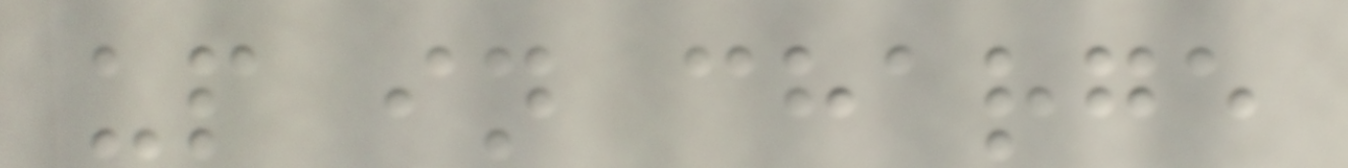up in charge
